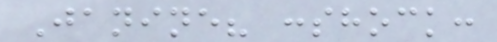Janine? :shock:
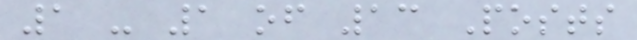1 - 1 of 13 Posts
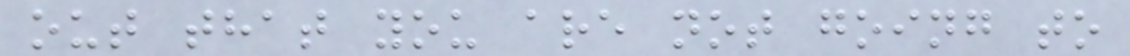out that you are not going to
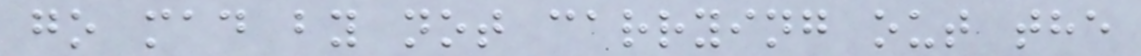go mad by not carrying out the
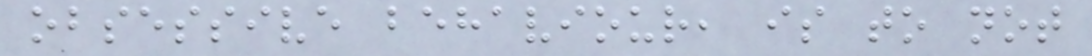obsessive behaviour, is to not
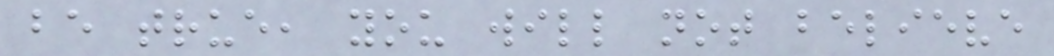be true, you will not believe
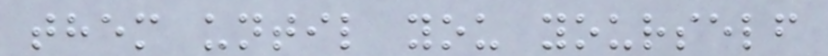them until you yourself
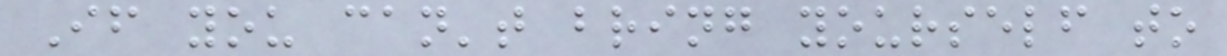If you can't bring yourself to
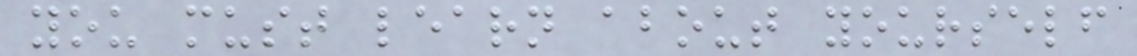you must learn about yourself
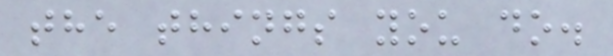the things you do.
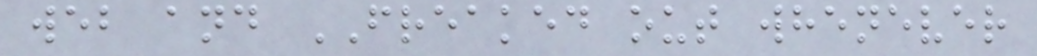web and FREAKED out whenever
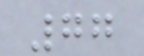77
